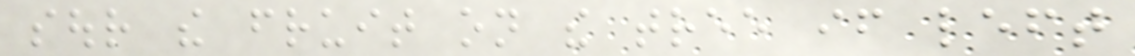sour the fruit on the tree if left
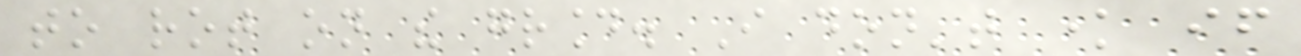to rot on the ground. I don't know if
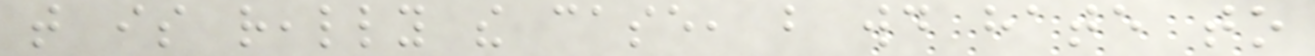that is really the case, but would hate to
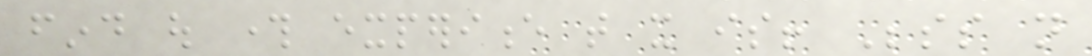find out through experience that it is! Besides not
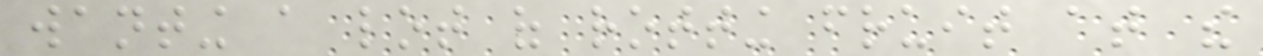wanting a lot of rotting fruit at the
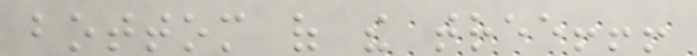bottom of the tree!!!
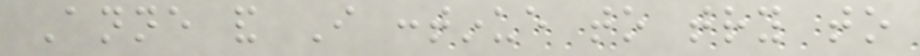Anne and I continue to try to
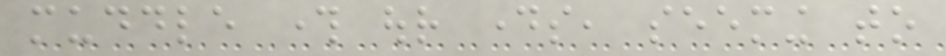muddle through our days, seeming to
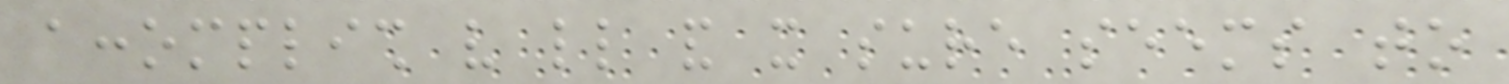accomplish very little and it sure seems to
